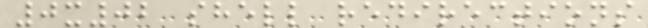0x02 shell redirections
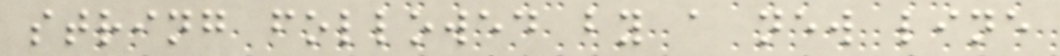string followed by a new line
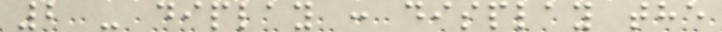2 - diplay : display the
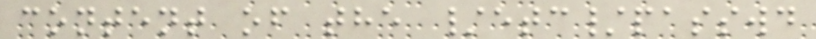content of the /etc/passwd
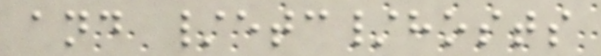and /etc/hosts
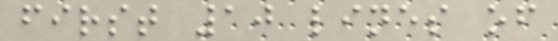first 10 lines of
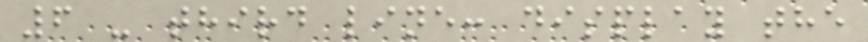6 - third line: display the
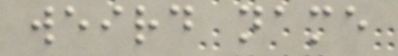weird name
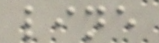line
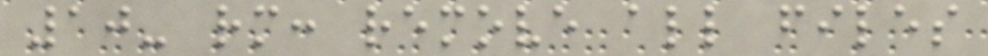10- rm: remove all files
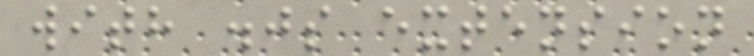with .js extension
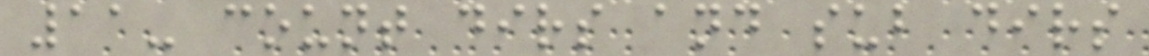11- count dirs and sub dirs
